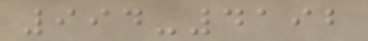994-4192
